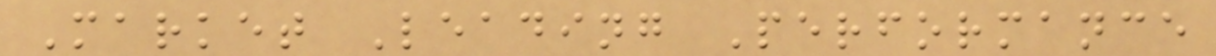Market Leading Performance
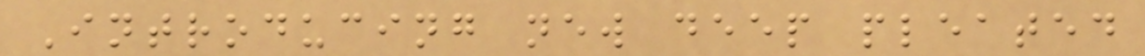Introducing new deep pleated
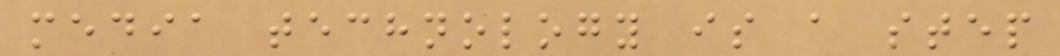media technology is a step
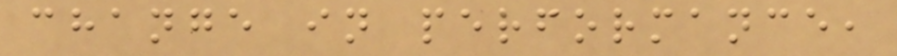change in performance,
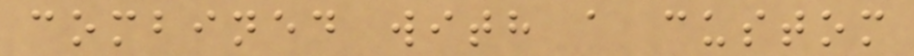combined with a custom
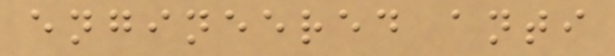engineered anti
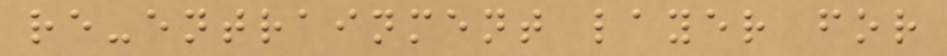re-entrainment layer for
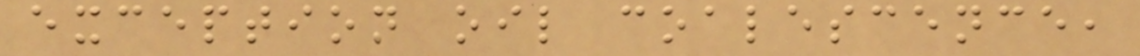exception oil coalescence,
